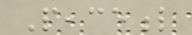Peaceful
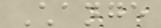Change
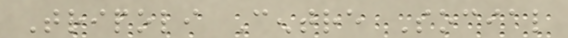Tripoli Centre Social
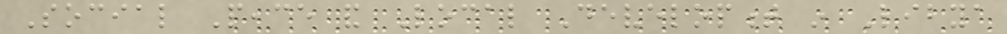Social Peace and Local Development in Libya
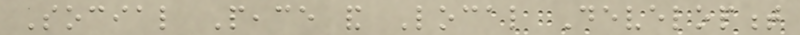Social Peace and Local Development
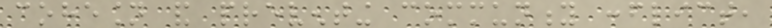cohesion and preventing community conflict,
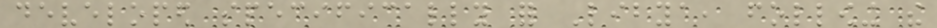developed specifically for Libya, following the
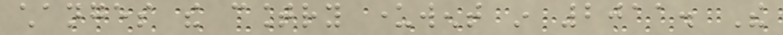changes the country underwent in 2011. The
